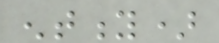entity)
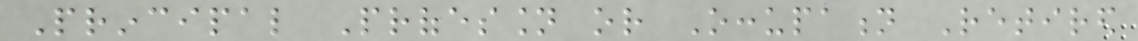Principal Profession or Occupation Retired
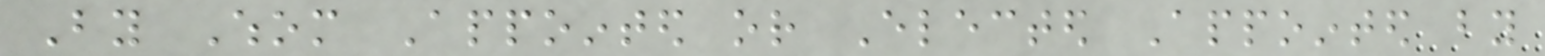By Whom Appointed or Elected Appointed by
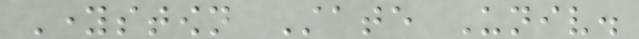Youngstown State Univ.
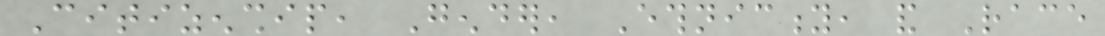Citizenship, Gender, Ethnicity, and Race
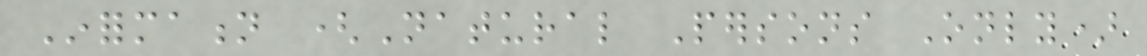Information (Natural Persons Only)
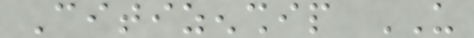Citizenship US
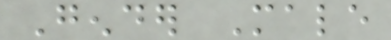Gender Male
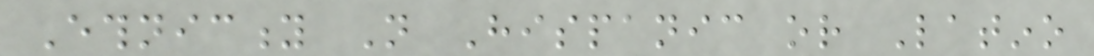Ethnicity Not Hispanic or Latino
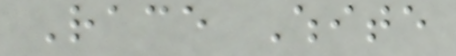Race White
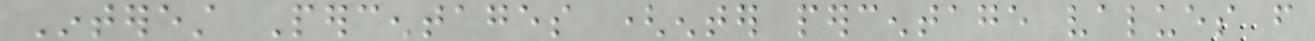Interest Percentages (enter percentage values from
